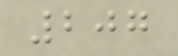207
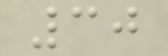30
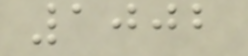1002
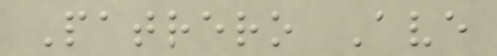Patrero Ave
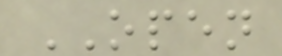OPEN
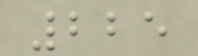225
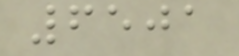6501
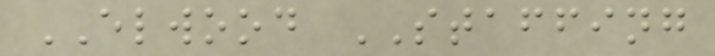ELWOOD STAFFING
